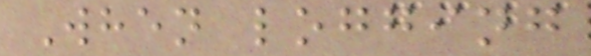When logging
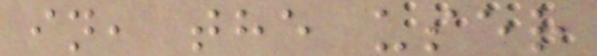in, the user
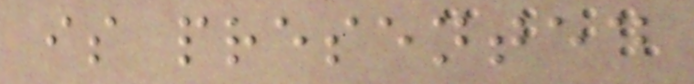is presented
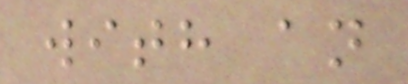with an
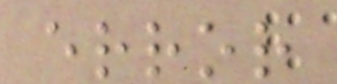error
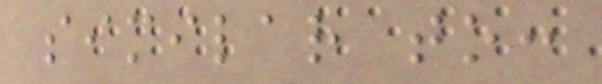similar to:
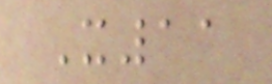X11
